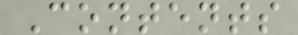Contents
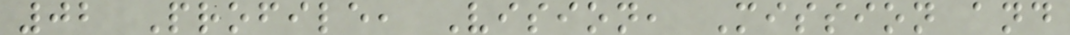02 Profile, Vision, Mission and
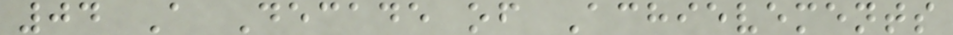04 A Decade of Achievements
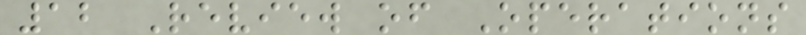12 Review of Operations
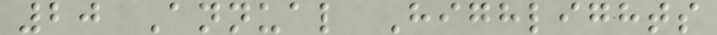20 Annual Highlights
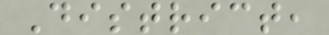District,
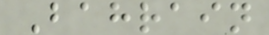Bahrain
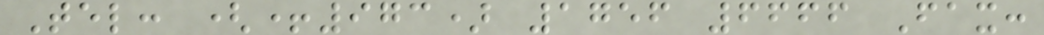Tel: (+973) 1756 6666 Fax:
